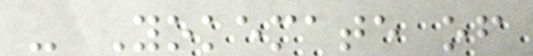- Yokemate of
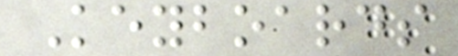Keyboards
